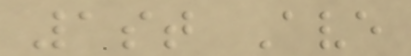1st Ave
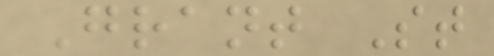Grant St
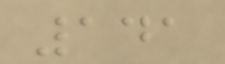141
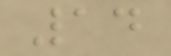14
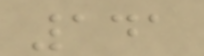141
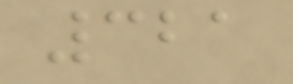321
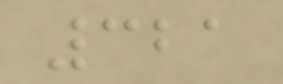321
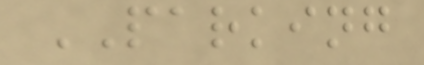PARKING
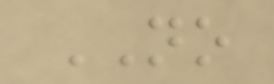NO
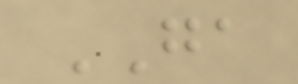GA
